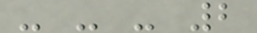- - - 2
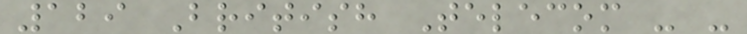129 British Telecom - -
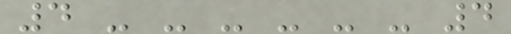4 - - - - - - 4
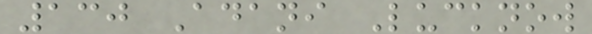130 Adani Lucknow
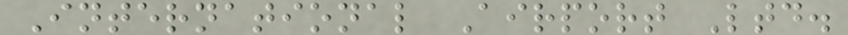International Airport Ltd.
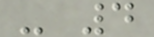- 4
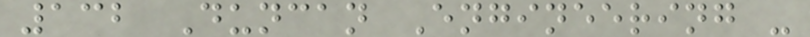132 Duncan Engineering -
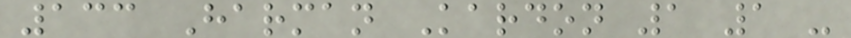133 Harman Kardon 1 1 -
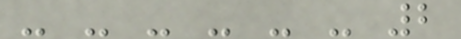- - - - - - 2
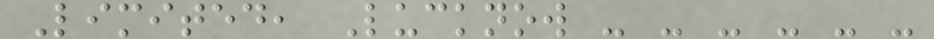Limited, Lucknow - - - - - -
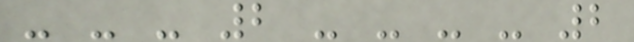- - - 2 - - - - 2
